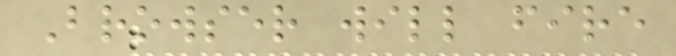Browser will fire
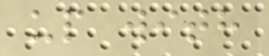up with
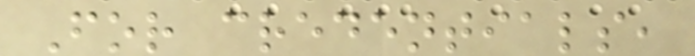For credentials,
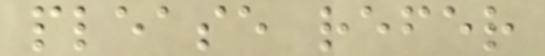please refer
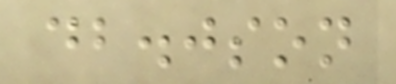db.json
